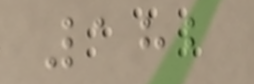182
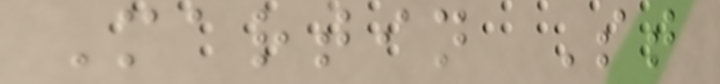Martin St
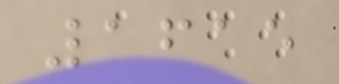1615
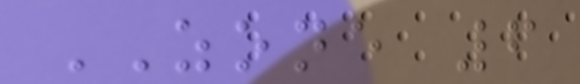ZONE 6
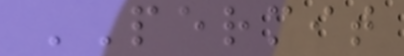PERMIT
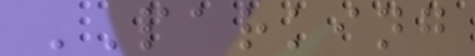PARKING
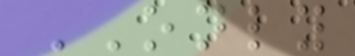ONLY
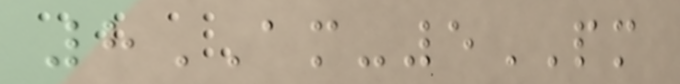8AM-5PM
